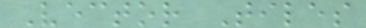Vector Tiles
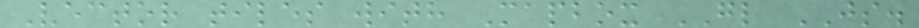Vector tiles with Mapbox GL JS.
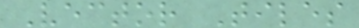Vector Tiles
